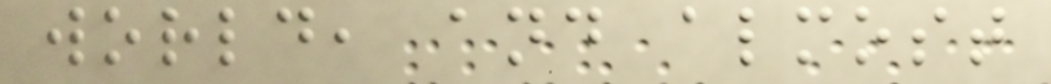world, and almost
